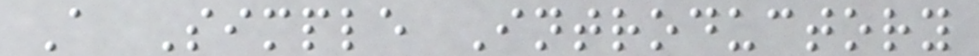A Simple Introductory
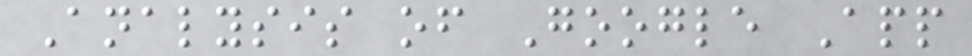Analysis of Google App
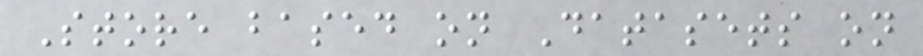Store based on Datasets on
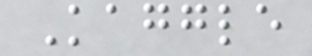Kaggle
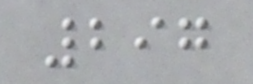297
